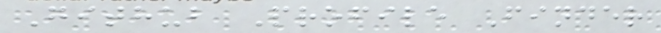Github Profile Finder
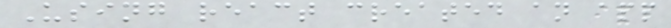Using react created an app
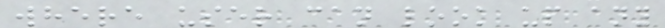where user can look up any
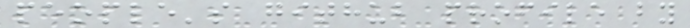people's github profile by
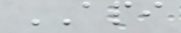API
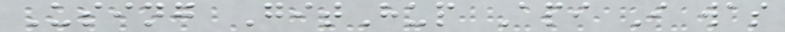Using GitHup Api I was
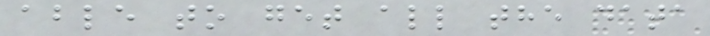able to get all the data
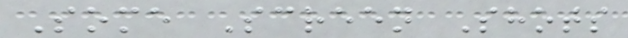Some Screen Shots
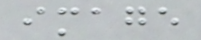image
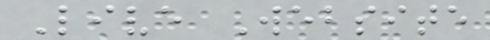Live Website
